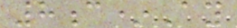8c*Ay
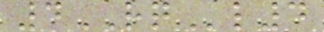4RQl4
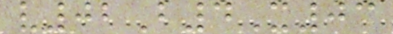v02B4X03
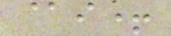@i+
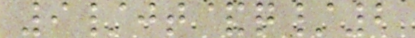9/jt&q/2
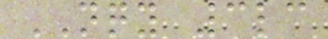NQY 3lc
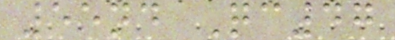55nd Qc47
